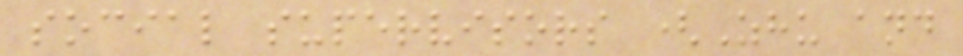social supervisors (Zhu and
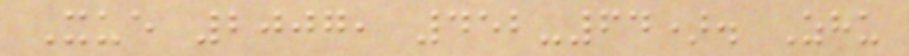Xue 2007, 452-64). Zhu
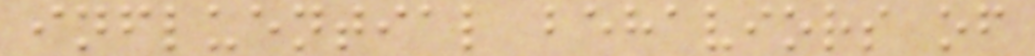influential behaviors of
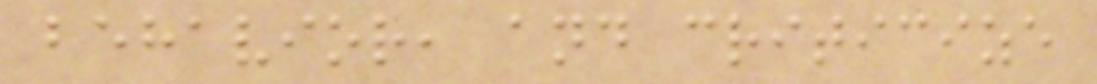behavior, and criticize
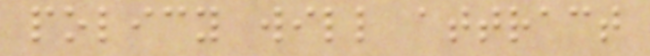policy will attract
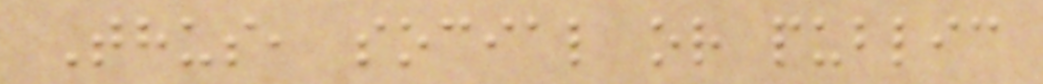Thus, social or public
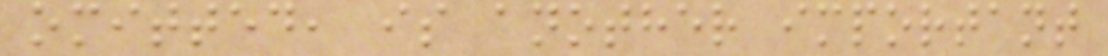omitted, is another important
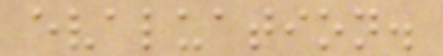evaluation.
